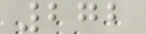272
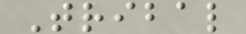Tribal
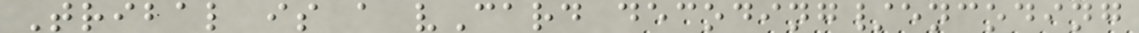Tribal is a vCard decoding/encoding
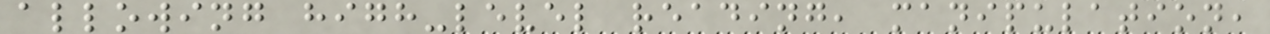allowing high-level reading, manipulation,
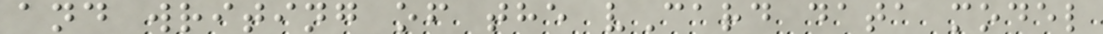and writing of the vCard data model
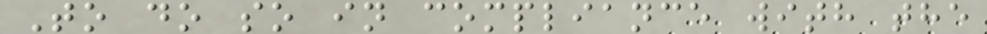To do so in compliance with the
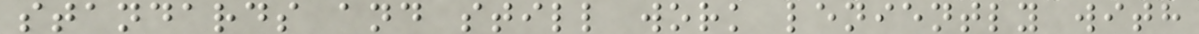standards and still work leniently with
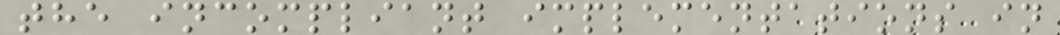the incompliant implementations in
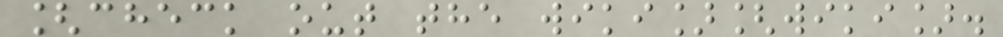[check out the wiki][wiki].
